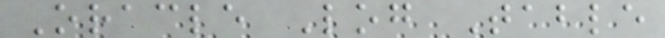Oracle Log Table
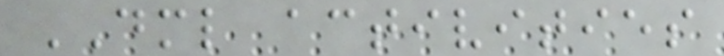DML activities
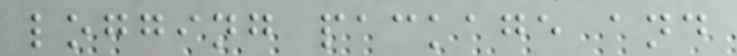logging package and
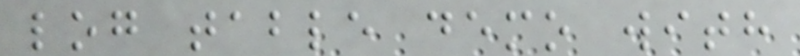log table demo with
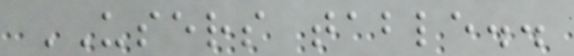USERS table..
